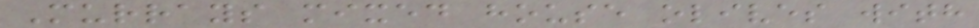Murrays mixed house olives with
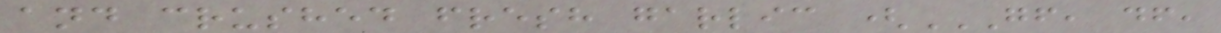and crushed fresh garlic (GF, DF,
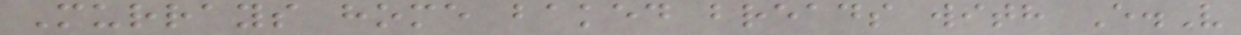Murrays home baked breads with E.V
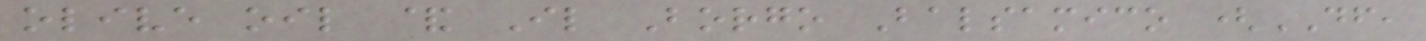olive oil & Il Borgo Balsamico (DF,
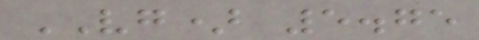VG) 5.75
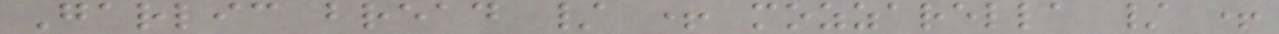Garlic bread / + mozzarella / +
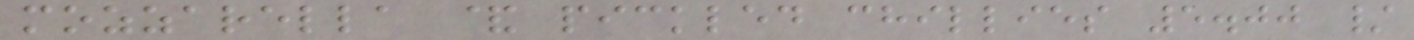mozzarella & pickled chillies 5.00 /
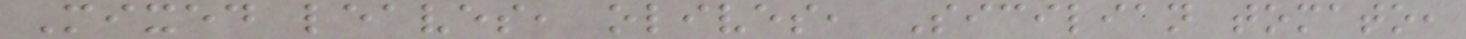Mixed leaves, olives, Sicilian tomato,
